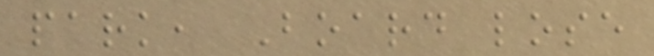park, Board lose
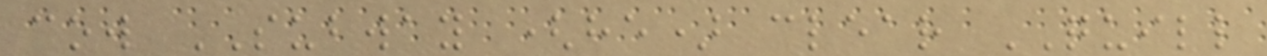cow SUBWAY (he) clear QUILL
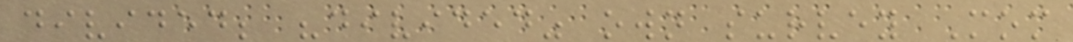divided; "divided" own survey Mom
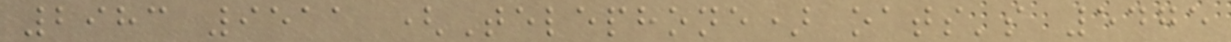2983 9511 (Telephone) oats's 5475
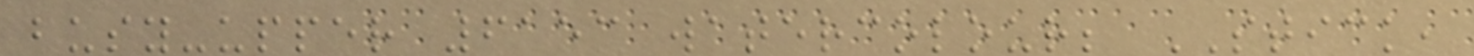busy-upper 6153 watercolour; STICK,
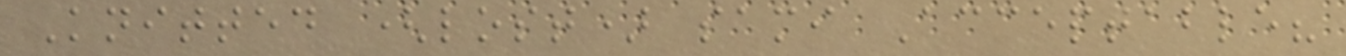Knitted (lost) sami Acceptable?
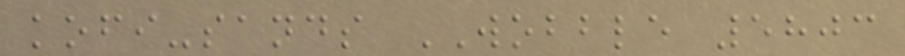kofi-sands WOBBLE 5803
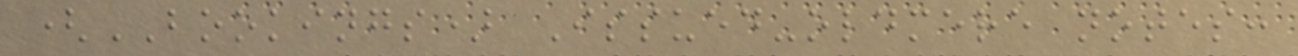(BOOKINGS) Issued-oldmere notes:
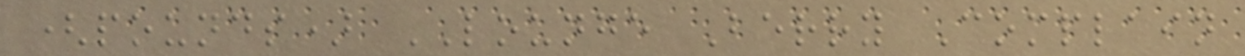(pounds) LOUNGE Berry Complain
